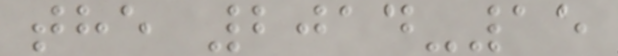the 2014-15
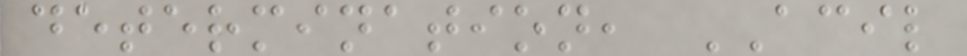determination, ACIL
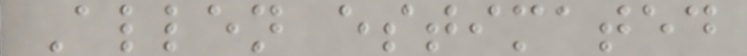Allen estimated
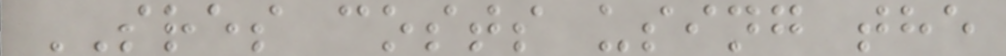SRES costs using the
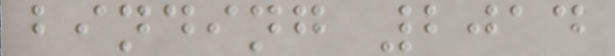binding 2014
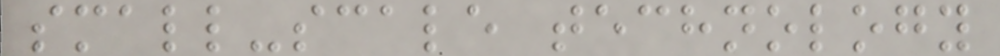small-scale technology
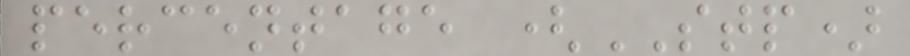percentage (STP)
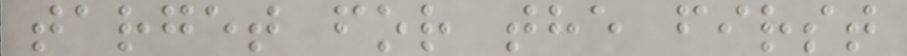target for the first
